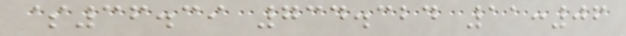$36.39 734.324 11:06
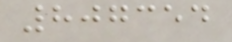807354
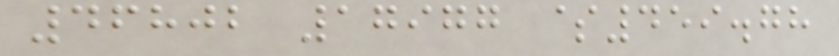46802 17977 $459.78
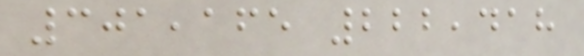301,165 222,418
